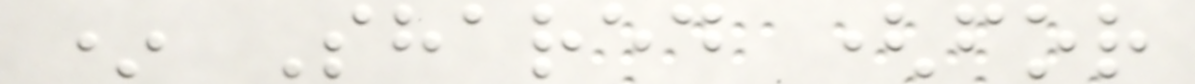* Shared (for
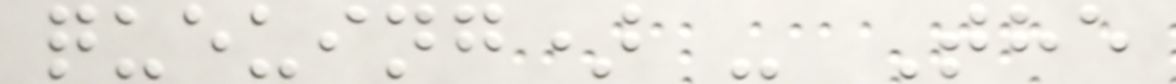queuing) - The
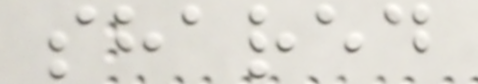shared
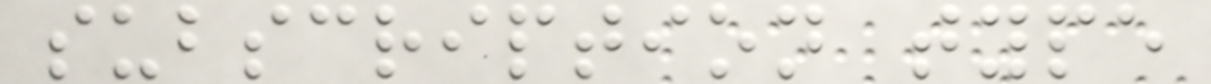subscription type
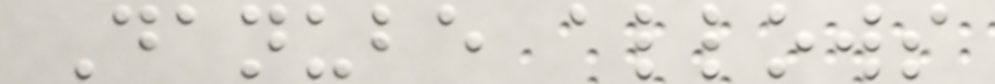Danube allows
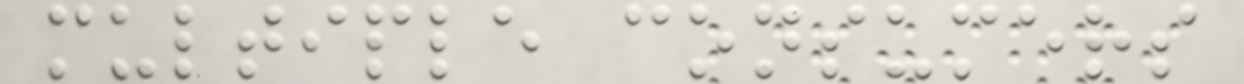multiple consumers
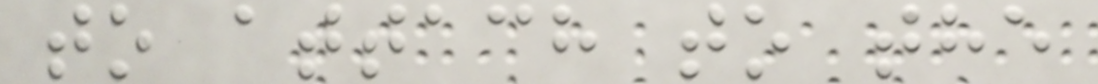to attach to the
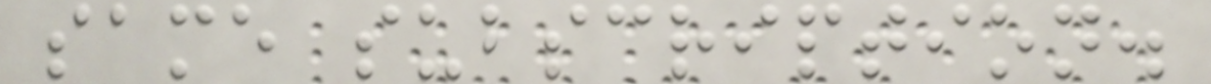same subscription.
